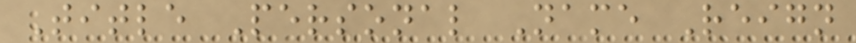Title Personal Name Reign
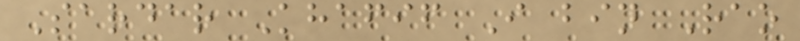Sardar Khafif I bin Rao
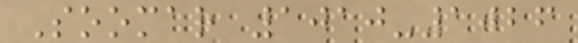Soomar 1010-1026
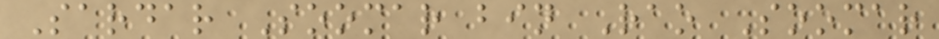Sardar Soomar bin Rao Soomar
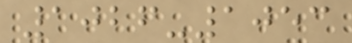1026-1053
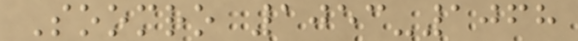Soomro 1053-1068
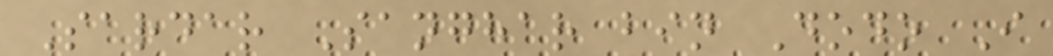Sardar Sanghar bin Dodo I
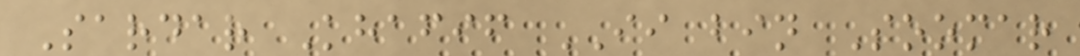Sardar Khafif II bin Soomar
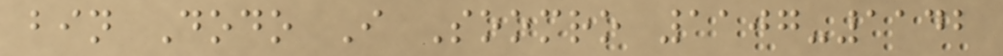bin Dodo I Soomro 1107-1142
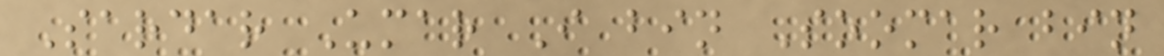Sardar Umar I bin Soomar bin
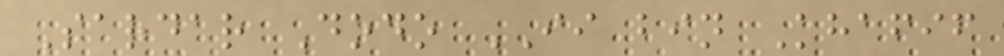Sardar Dodo II bin Khafif
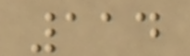114
